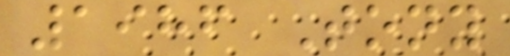1986 Tony
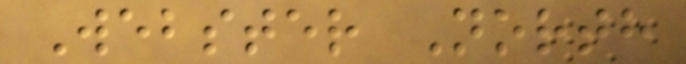Webster North
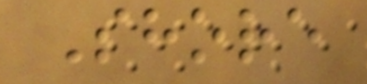Shore
